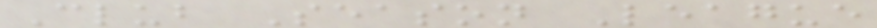Club Season League
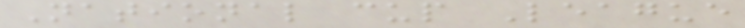National cup League
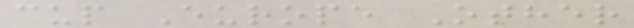cup Europe Other
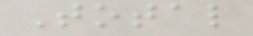Total
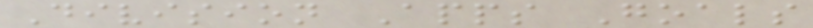Division Apps Goals
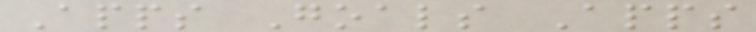Apps Goals Apps
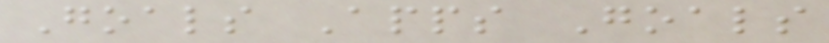Goals Apps Goals
